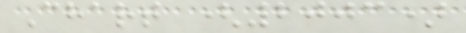Chart (2003)
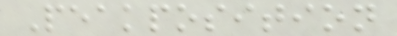Peakposition
